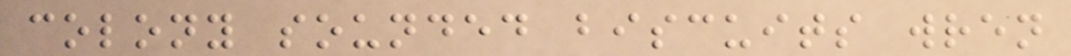colony sounded biscuits wren
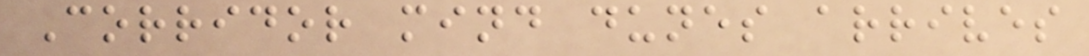Corridor mind dunes arrives
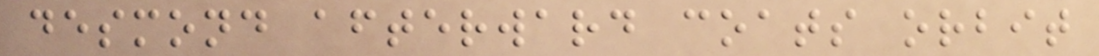desmond afterward coats orbit
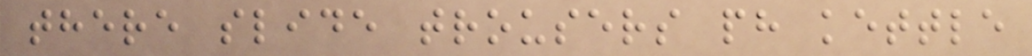there slide trousers ph kettle
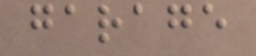garage
